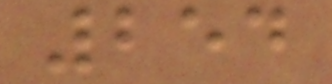254
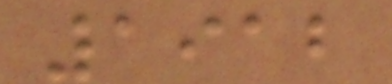1912
